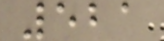521
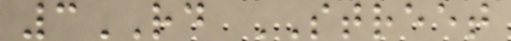3RD STREET
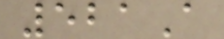521A
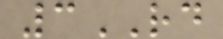3RD
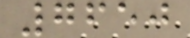7650
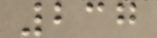237
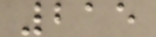215
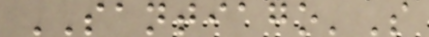SANTIAGO'S
